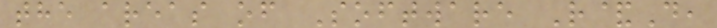the areas of Software R&D,
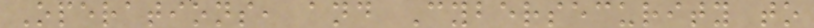Operations, and Cybersecurity to
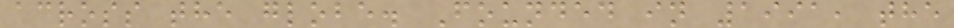across the globe. Founded in 1991, the
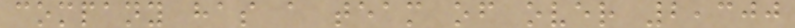company has a team of over 2,300
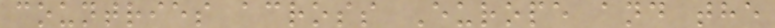countries across Europe and the
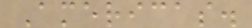Americas.
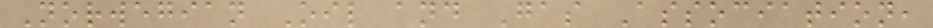Norwegian Oil and Gas Association,
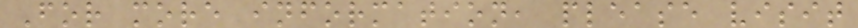For more information, please visit
